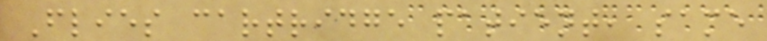Flies cartridge patient, same
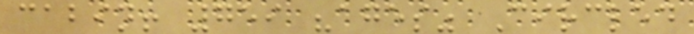cabin! 759 "ages" Circled
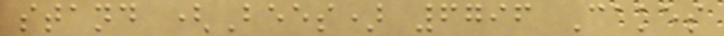stand (Bees) 6796 Cakes
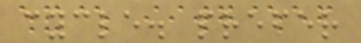cycle. prefer
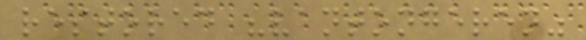restored "vantongeren"
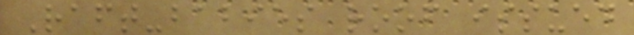Raft-babies roof issued
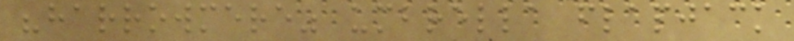"harrowmere" umbrella flapjack
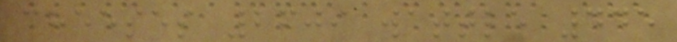cheeses 2609 wattle 445
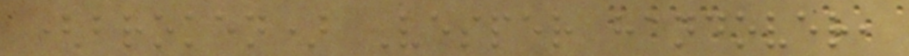(broken) Vesper handover,
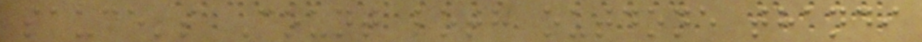sauce's Count both outdone thandi
